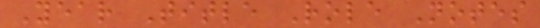Year Title Role Notes
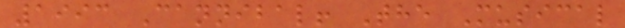1993 Cannibal! The Musical
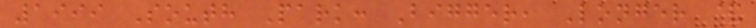1999 South Park: Bigger, Longer &
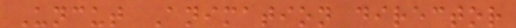Uncut Animation director
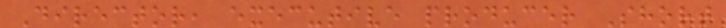Director, executive producer Short
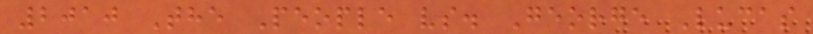2010 The People vs. George Lucas
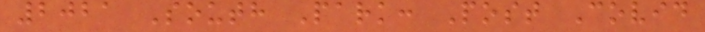2021 South Park: Post Covid
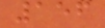156
